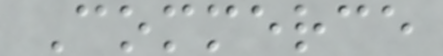Commerce
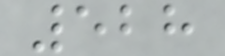528
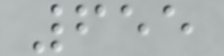655
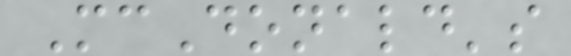McDonald's
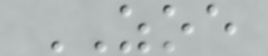ZOE
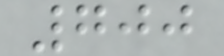700
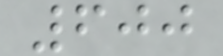600
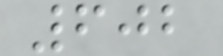602
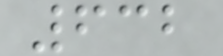632
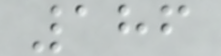186
